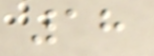18
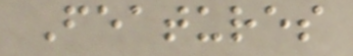Features
